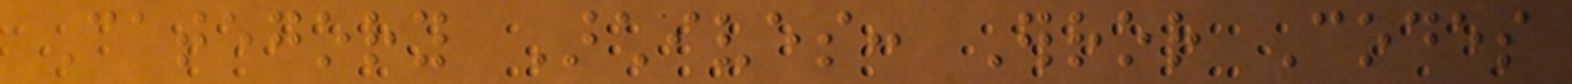Category Archives: Error Codes
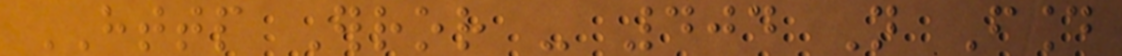HTTP Error - 404 Not Found
